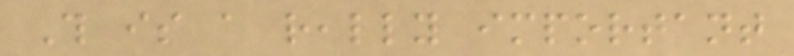This is a really important
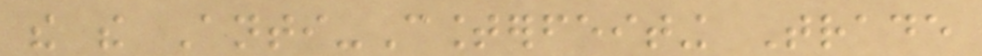the the Anti-Counterfeiting Trade
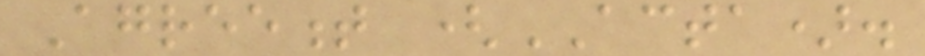Agreement (ACTA).
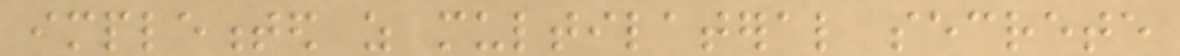implemented as multilateral secrete
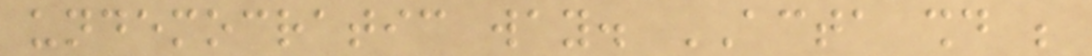undemocratic way. ACTA should be
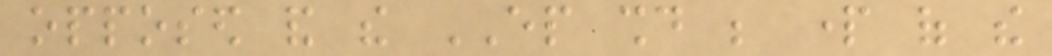opposed and the EP should be part of the
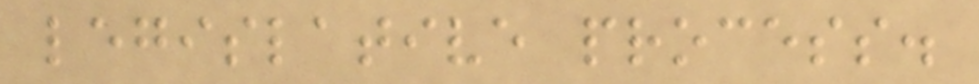legislative process.
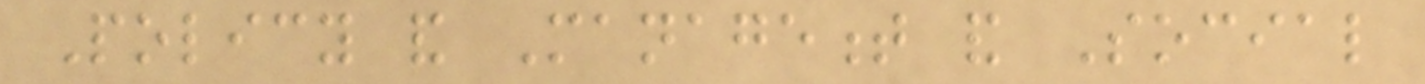Policy and Management and Social
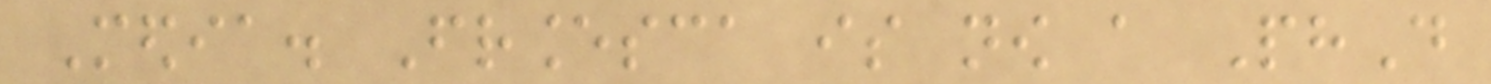Media. Francesca is now a PhD
